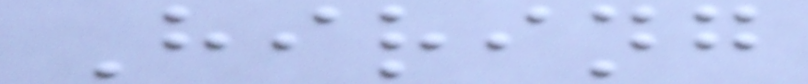Hiring
